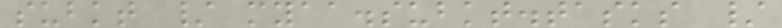subkt / myaa.subkt.tasks /
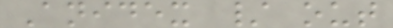Anidex / out
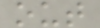out
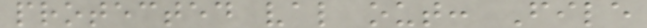protected val out: File
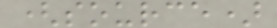(source)
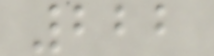222
